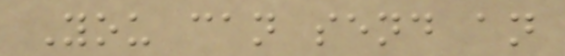You can send an
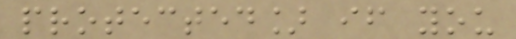protected] if you
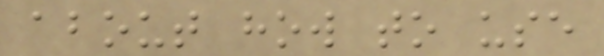about how to use
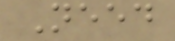Need
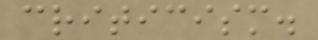criticism.
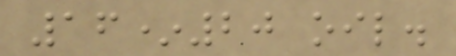16*20 oil.
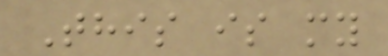This is my
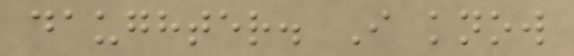daughter. I know
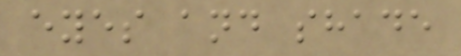eyes and shade
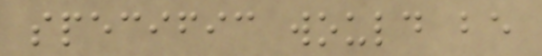specific would be
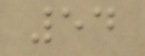54
